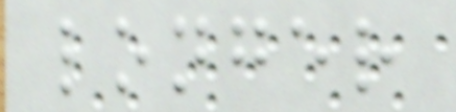longer
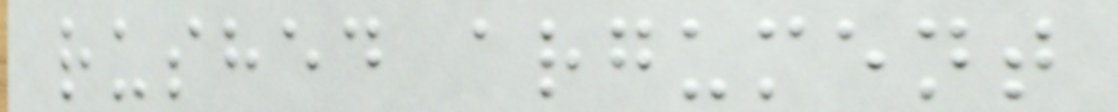rushed argument
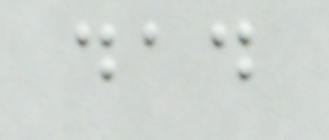dad
